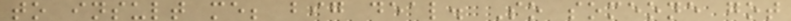to insult me; big deal. So someone got
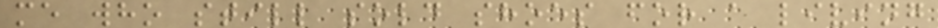me who still sold shoes for a living
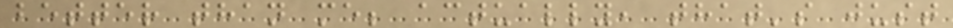better than me; actually, that's just
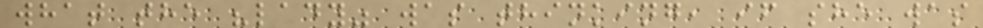what the "lady" was thinking, if she was
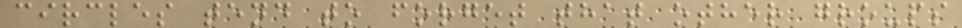circles tend to forget that other groups
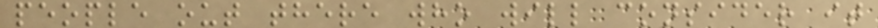people out there who will consider it
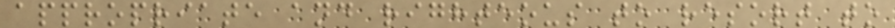appropriate and righteous to resort to
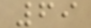69
